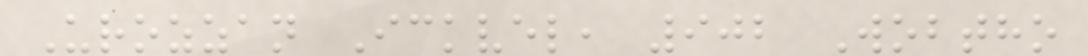Urozzan Ickvel, 902 Wobtho
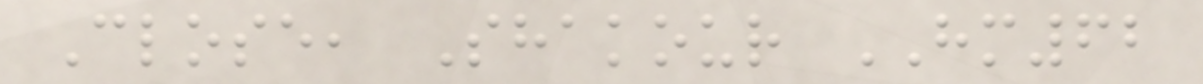Close, Shakour HM62
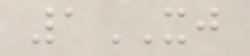1XJ
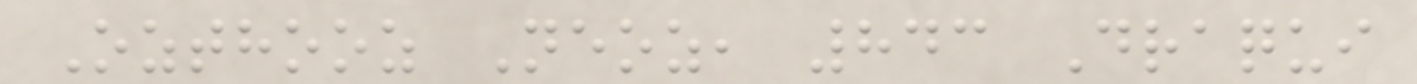Ozthooz Neoz, 843 Draqui
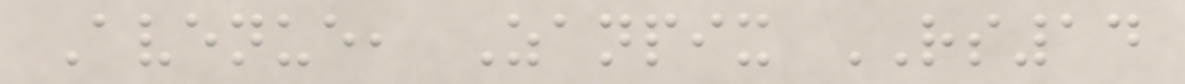Avenue, Zanpix RS14
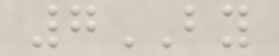7BY
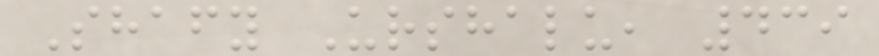Shafy Urshalu, 439
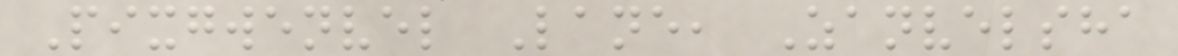Pixgwenvel Lane, Zanvelsha
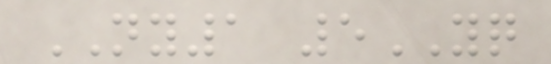NY1 5YQ
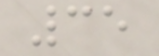35
